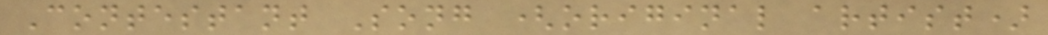Contestant Song (original artist)
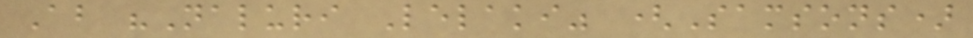Ab "Naluri Lelaki" (Samsons)
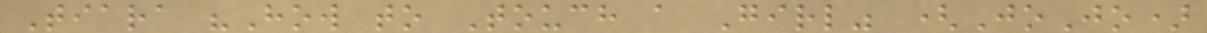Tiara "How to Touch a Girl" (JoJo)
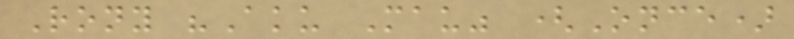Rony "Aku Mau" (Once)
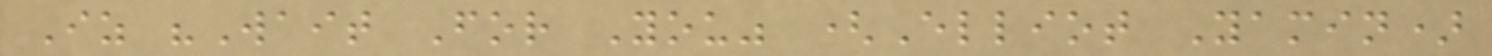Iz "Wait For You" (Elliot Yamin)
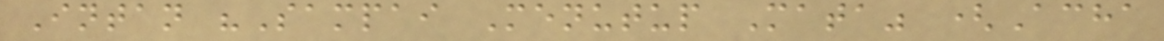Intan "Sampai Menutup Mata" (Acha
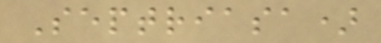Septriasa)
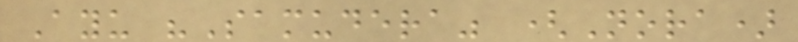Ayu "Samudera" (Nora)
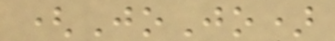(JoJo)
